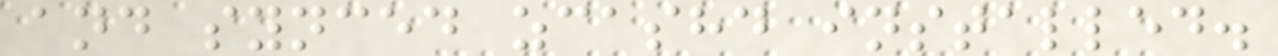and synced zcashd installed.
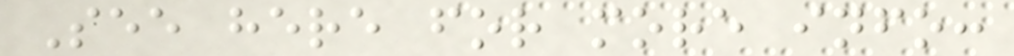See here for more info:
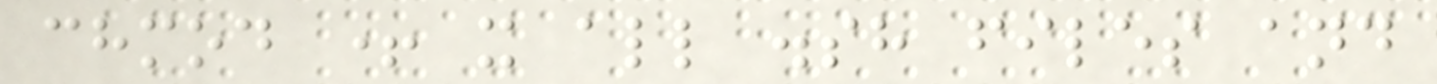chmod + x all .sh files and
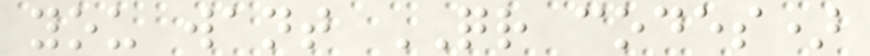you want QR codes)
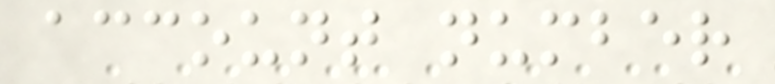account number
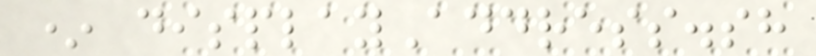* displayAddress.sh
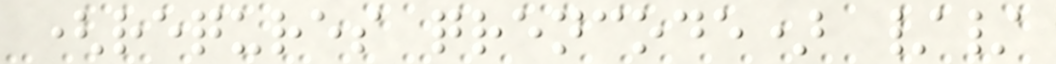(requres qrencode) //
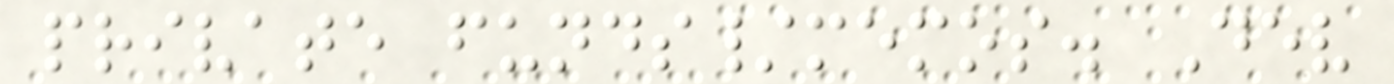private funds/memos. Dev
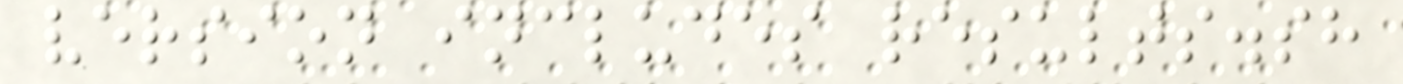version includes results.sh
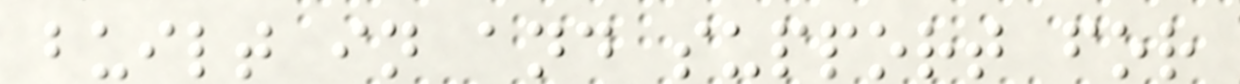built in and support for
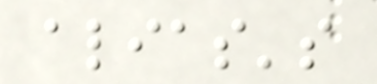alias's
